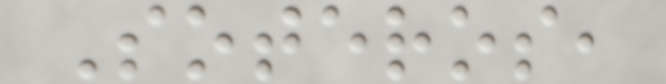Soteros,
